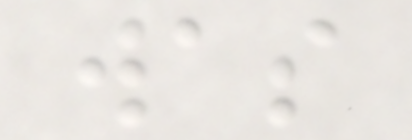was
